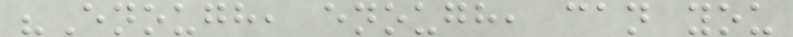"Enough, enough, can you
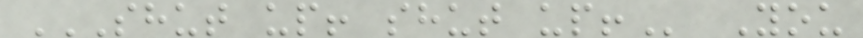SHUT UP! SHUT UP! You
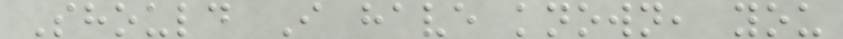Should I have known, you
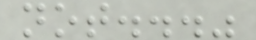not..."
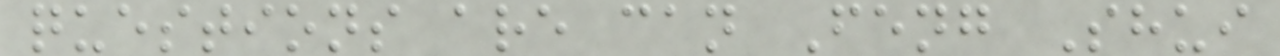questions are can Feng Shui
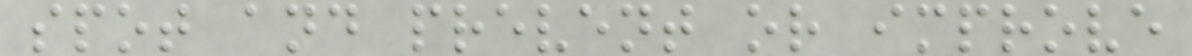spot and prevent or improve
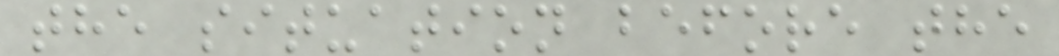the situation before the
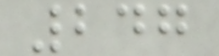247
